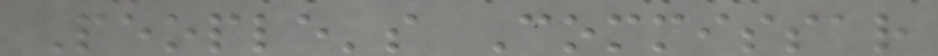People's Commissar
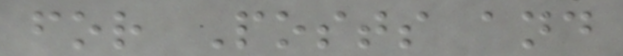for Posts and
